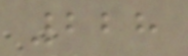228
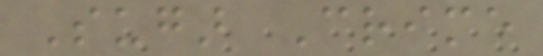Sugar Crime
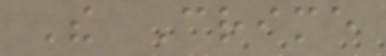The Crime
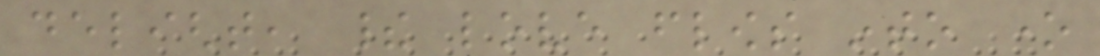delight, their love flows into one
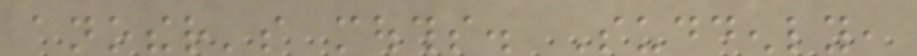another's mouths. Suddenly,
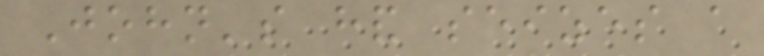John's hand seizes a
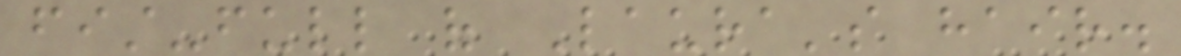fist-full of Laura's hair.
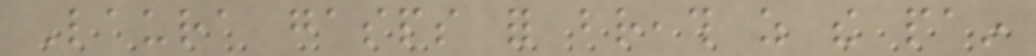Laura gasps for breath as the pain
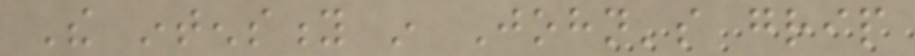The intensity in John's grip
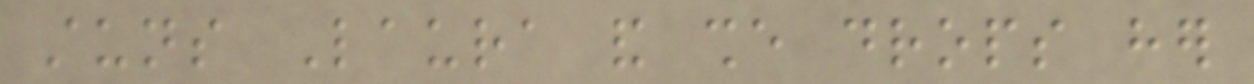stuns Laura and she drops her
